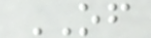OF
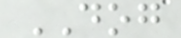DOG
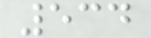534
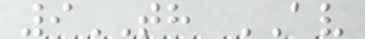9TH AV
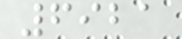6921
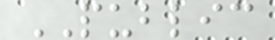PUBLIC
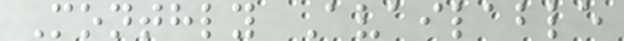Monthly Available
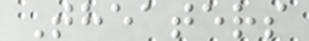Theaters
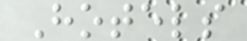Hotels
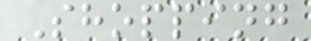Shopping
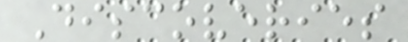Discoveries
